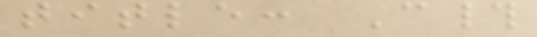title: C#
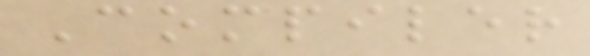Compiler
